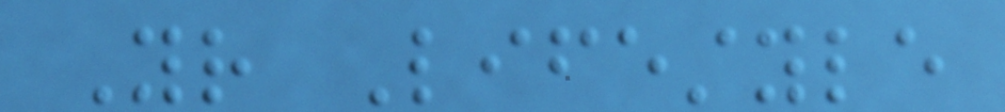Your Lifestyle
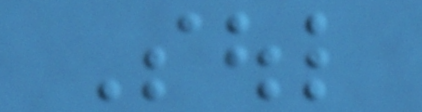Soul
